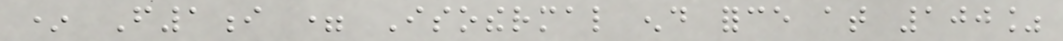* F1i = Isothermal end force at 100%
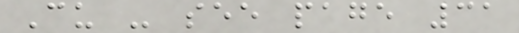Cu - see page 31
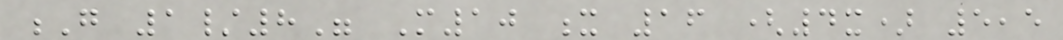G 1/8" M10 x 16 (4x) 5,5
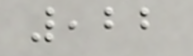,22
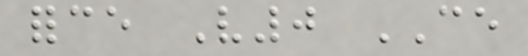force V0 CE
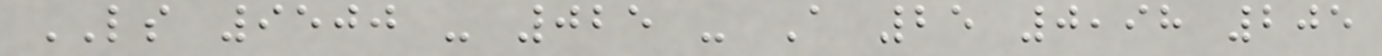LS 9500 - 025 - A 25 0,98 205
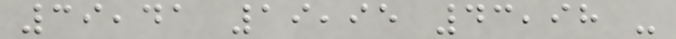39,41 19,95 43,98 -
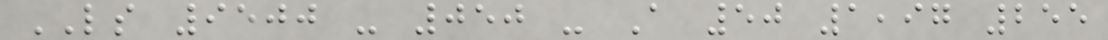LS 9500 - 050 - A 50 1,97 255
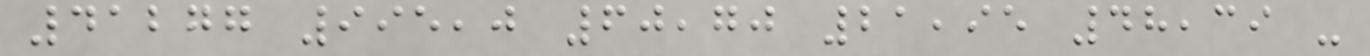41277 995,0 60,70 21,95 48,39 -
